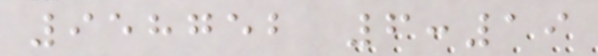958752 6:19
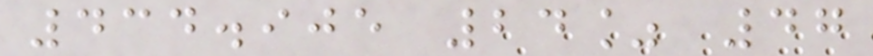434.905 24% 47
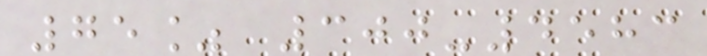75% 300-4583
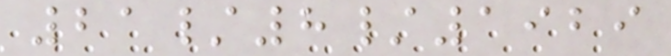21/8/1929
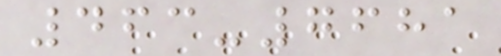463-7681
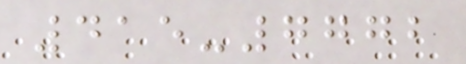415-7772
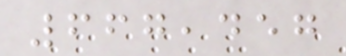667,457
